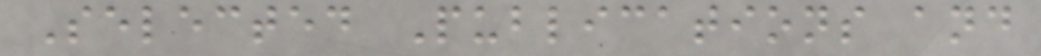Selected Publications and
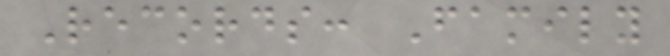Records: Family
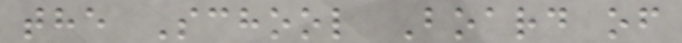the School Board of
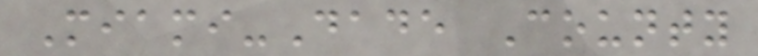Miami-Dade County
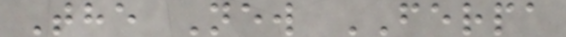The New FERPA
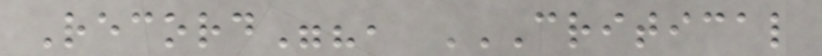Record"?, CRITICAL
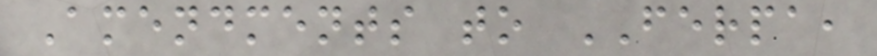Amendments to FERPA,
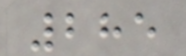285
